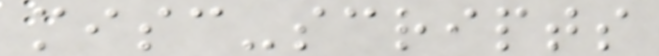misc-scripts
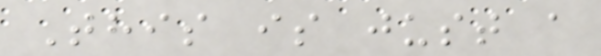This is just a
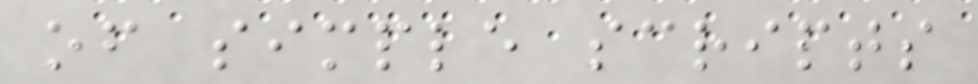of simple scripts
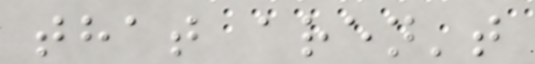that aren't
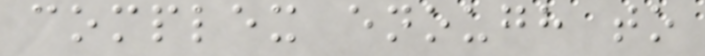complex enough to
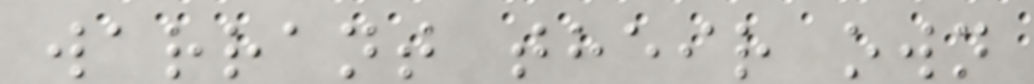warrant their own
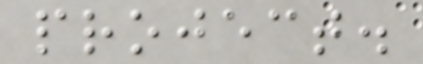project.
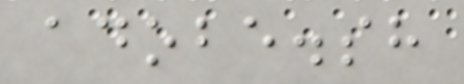adobe.sh
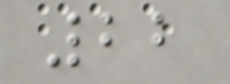22
